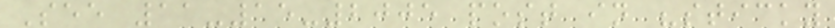See 11-15-2005 post in "sticky
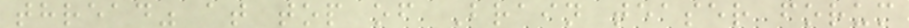thread" at top of Brain teaser forum
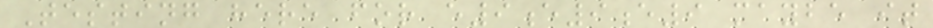Testing here for e9e9e9 maybe it
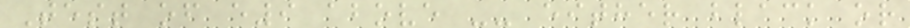Test of e9 above -- either black or
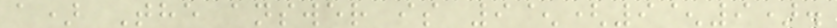a) The answer is 9^(9^9).
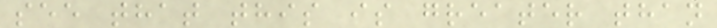see that this is greater than
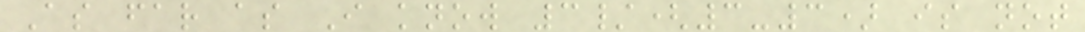As far as I know 3/(3-3) is not
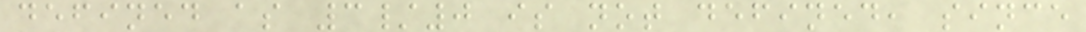defined as 3/0 is not defined, since
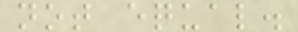not equal.
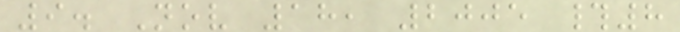9. Nov 18, 2005 #8
